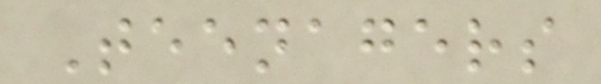Teenagers
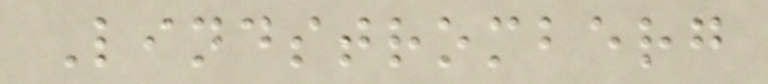Lindstromberg
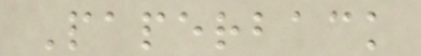Paperback
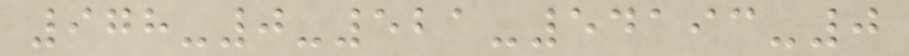978-0-521-54193-0
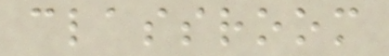classroom
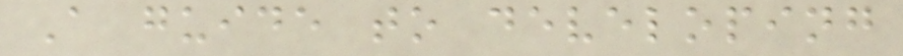A guide to developing
